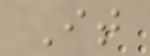It
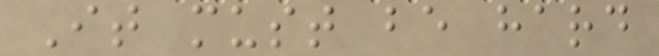It must be hard
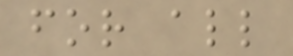for all
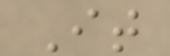It
